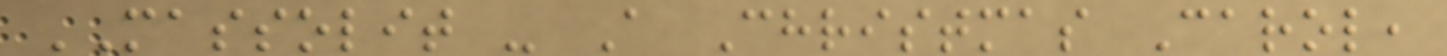MASSOLIT - A Christmas Carol,
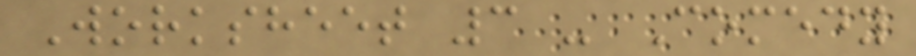Worksheet 3 - Comedy
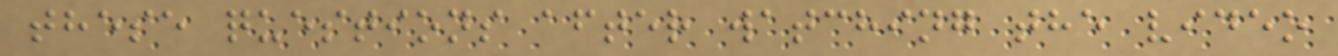these questions after watching the video
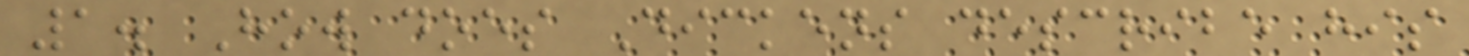1. How does Dickens describe his
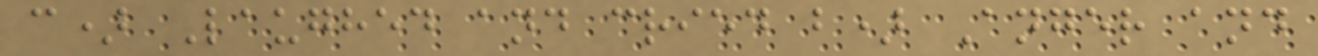c) Laughed and cried b) Anger and
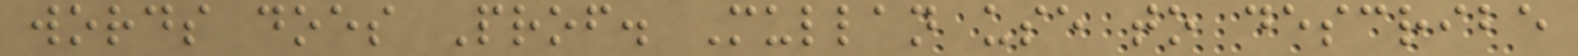words does Prof. Mullan use to describe
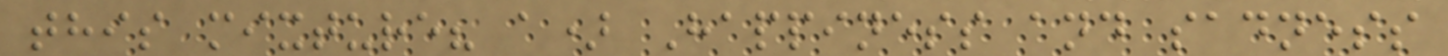this mixture? a) Happiness and sadness
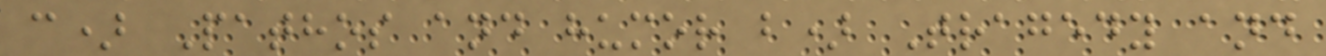c) Pathos and humor b) Tragedy and
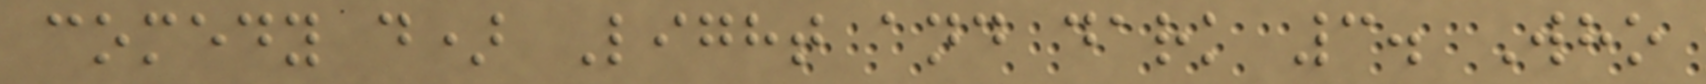comedy d) Light and dark 3. Who
